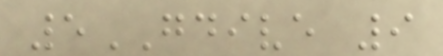5GDIVE 9
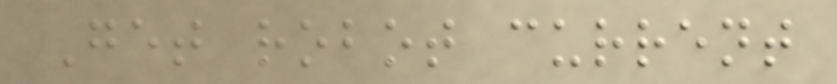Get robot current
